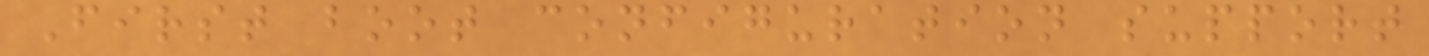First boot configuration support
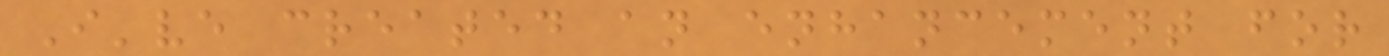I've created an enhancement for
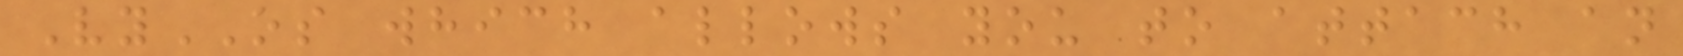VyOS which allows you to attach an
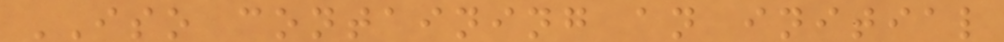ISO containing an initial
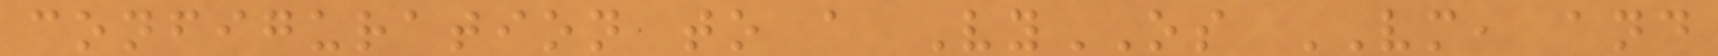configuration to a VyOS VM, and
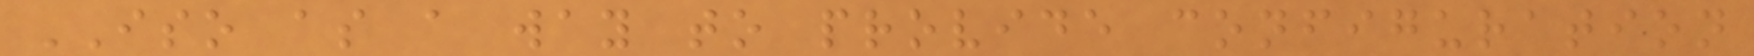ISO as a way to provide configuration
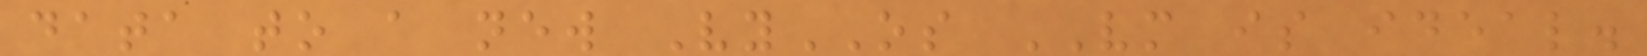data to a new VyOS VM is ideal.
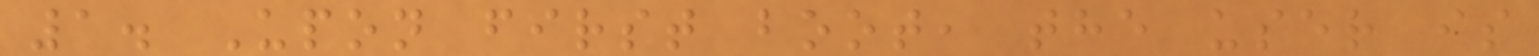1. Upon first boot, the user is
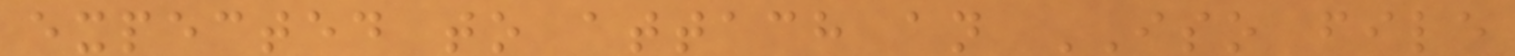expected to attach an ISO file
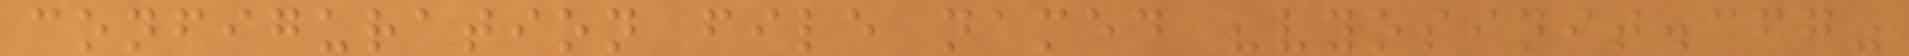configuration file named "vyosinit.cfg"
